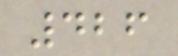426
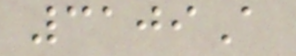3109A
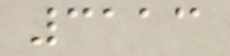3113
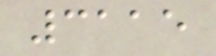3115
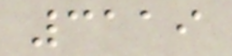3119
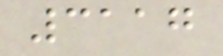3117
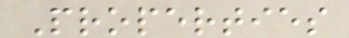Properties
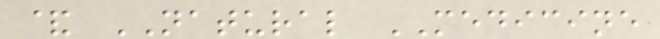& NATURAL MEDICINE
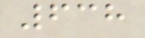638
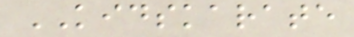KIDSKARATE
